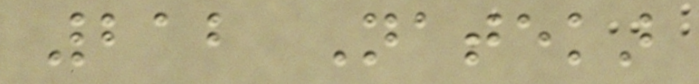212 Natekar
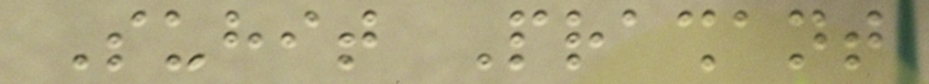Suhit Prashant
